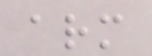arm
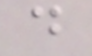d
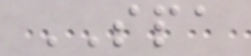SPA
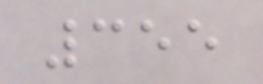355
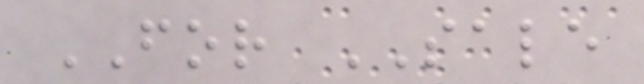FOR SALE
